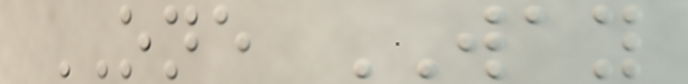ONE WAY
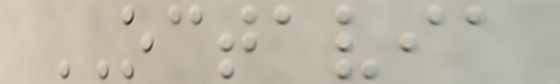OCTAVIA
